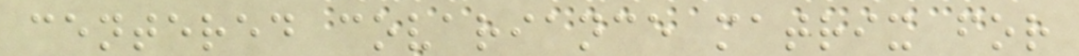centered covariance matrix for
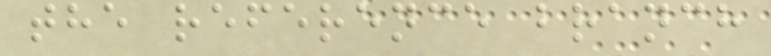the reference branch
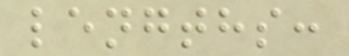lengths:
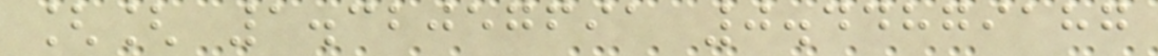[[ 1.32057691 0.44879187
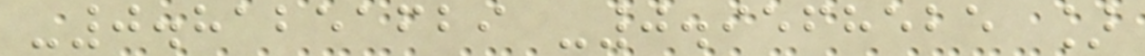-0.81251629 -0.9568525 ]
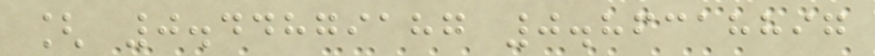[ 0.44879187 0.86318897
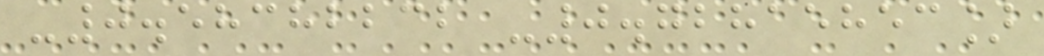-0.58382232 -0.72815853]
